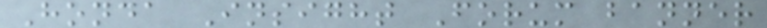Honda Insight Forum banner
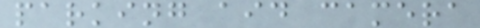parking aid camera
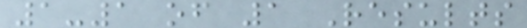1-1 of 1 Results
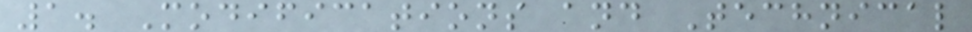1. Modifications and Technical
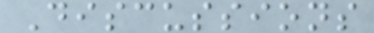Discussions
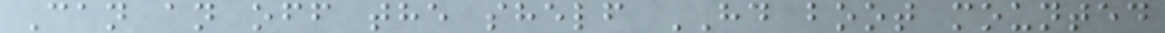Can an off the shelf HD boot mounted
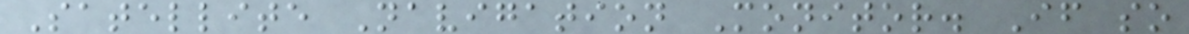Satellite Navigation Monitor. If so
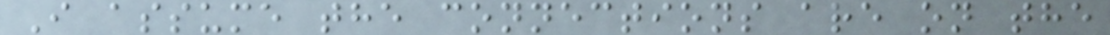I assume the connections are on the
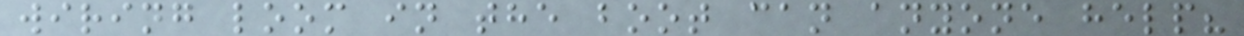wiring loom in the boot can anyone help?
